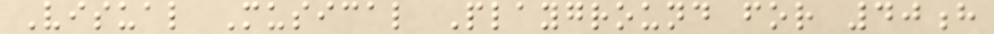Visual Musical Playground for 40h
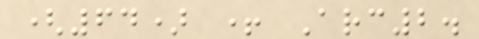(64) + Arc2.
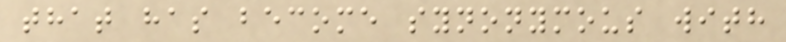that has become synonymous with
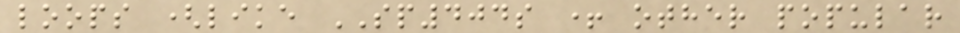loops (like SP404s + other popular
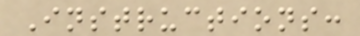Instructions:
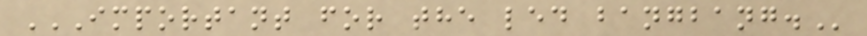IMPORTANT FOR THE LED BANGBANG.
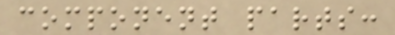component parts:
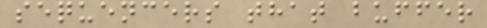sequencers that buffer
